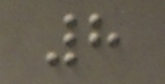8
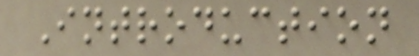Introduction
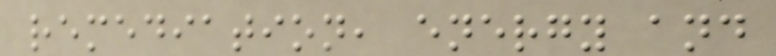remediation, energy and
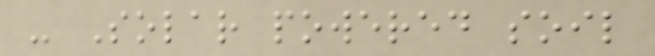- Solar powered soil
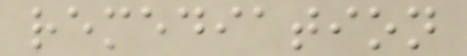remediation
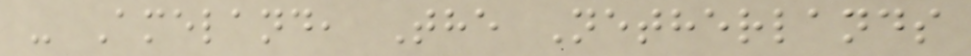- Ameland, The Netherlands
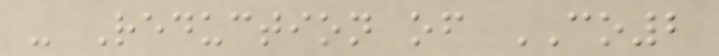- Reduction of CO2
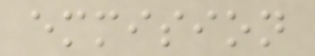emmision
